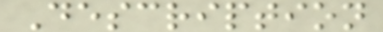Description
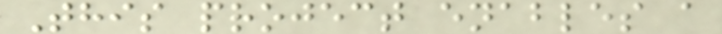This project enables a
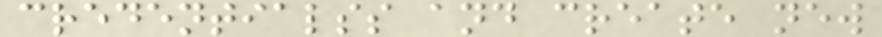credentialss and create new
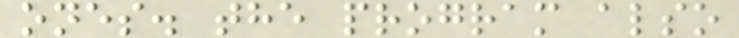ones. the program also
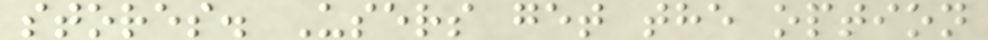stores. Users get the option
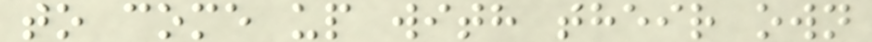to come up with their own
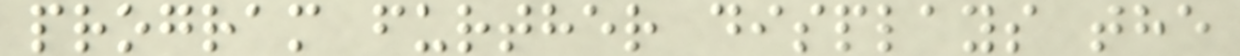program further displays the
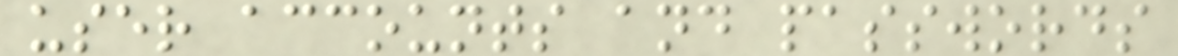user accounts and passwords
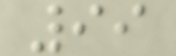99
